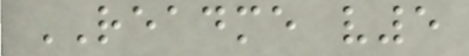README v5
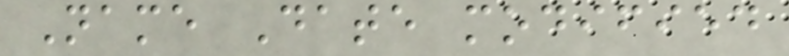Name Date modified
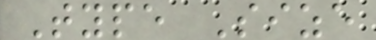Type Size
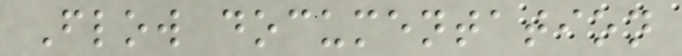Flow documentation
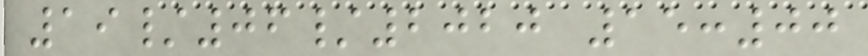19/06/2020 15:00
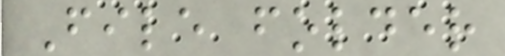File folder
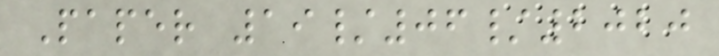Paper 19/06/2020
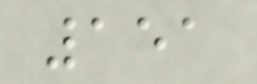151
